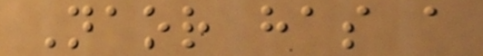Naor has a
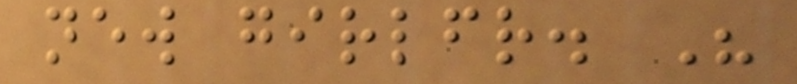new girlfriend. His
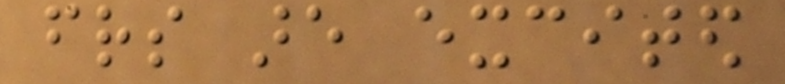friends are excited
